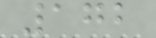172
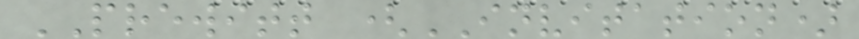PREWITT (INVITATION)
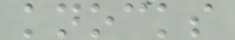knocks
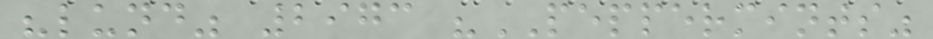"lund" 2973 "PEPPERMINTS"
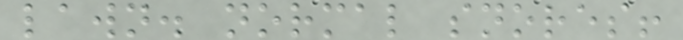lawn. normal snores!
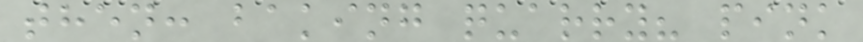then: baking quarry? pink
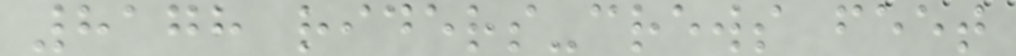8178 riders-crews feet
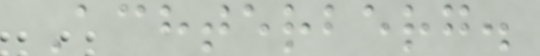Achterberg.
